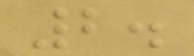2.
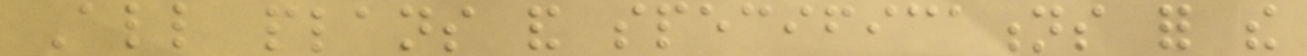All plans and specifications for the
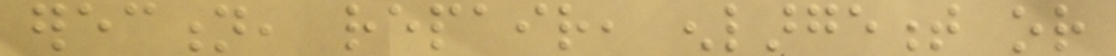erection, repair, enlargement or
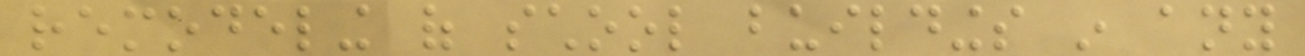remodeling of school buildings in any
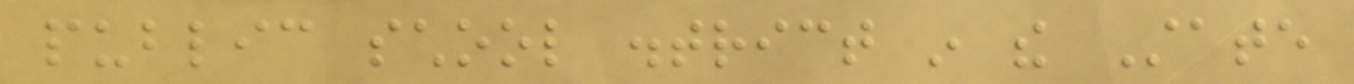public school district in the State
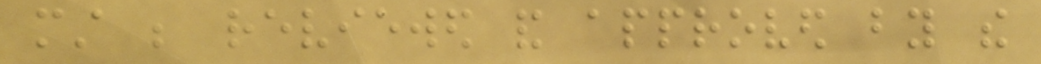must be reviewed and approved by the
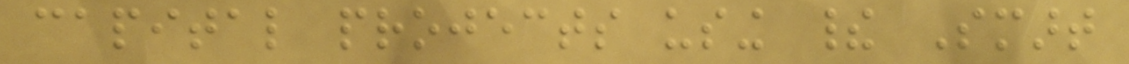capital projects using their Smart
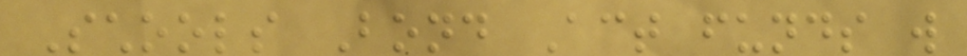Schools Bond Act funds will
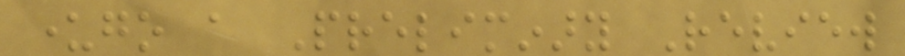undergo a Preliminary Review
